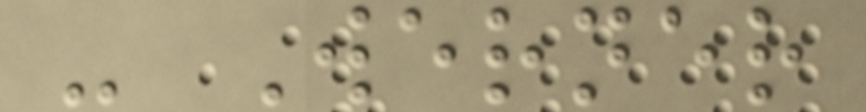- Werner
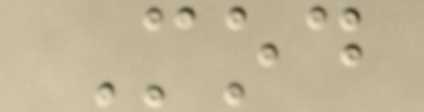Mod
